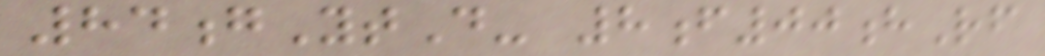84gYtD- 8f00hRf
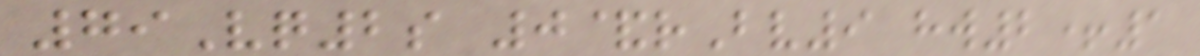79Vq2s 0&rBv9 hw2+1
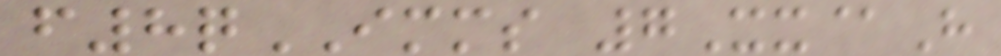f8qIMMS 7Xx@H
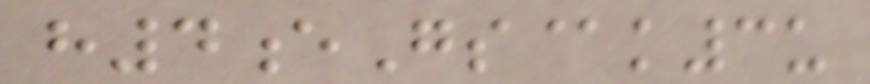h4eGs@k3u
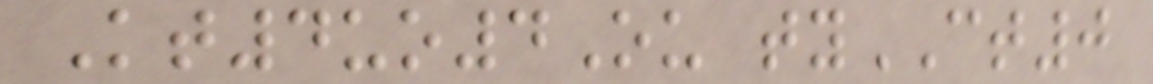Kt4uo4Ou tyCT0
